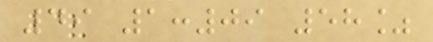49 1:09 58%
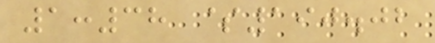1:38 $190.02
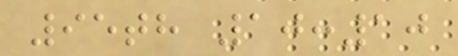95th 10:10
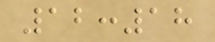12:18
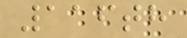116th
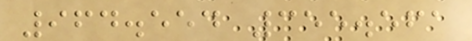964.554 355.561
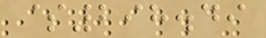$298.49
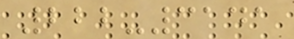222-3141
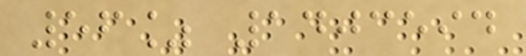56% 1403594
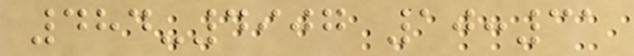484-4907 10:31
